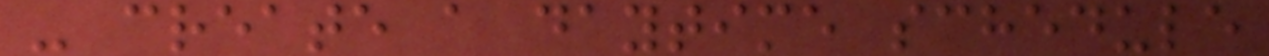- create a daytime schedule
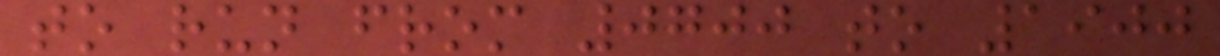to run from 0700 to 1900
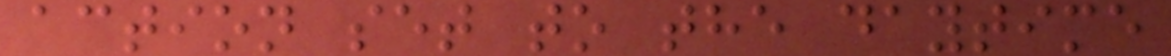action set to the daytime
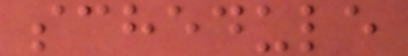schedule
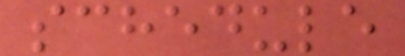schedule
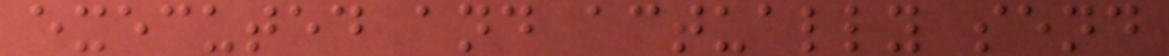executed and actually send
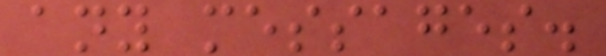any messages.
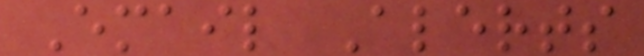Email Alerts
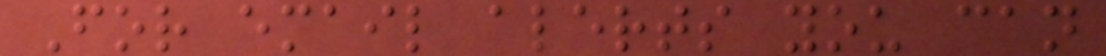For email alerts you can
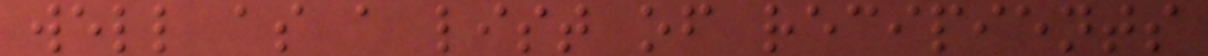well as a list of recipients
